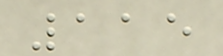115
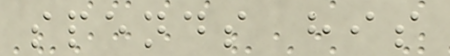spends his
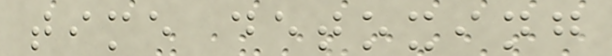time detoxing
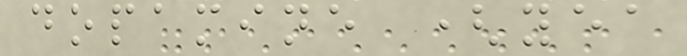dopamine (yea
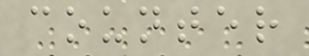counter
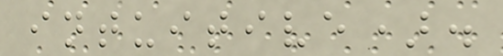intuitive).
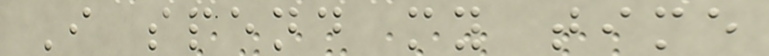I spend my time
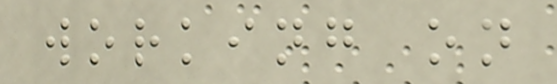working on
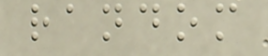random
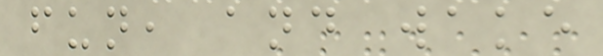fun, and wake
